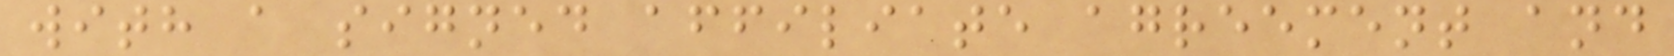with a signed affiliate agreement and
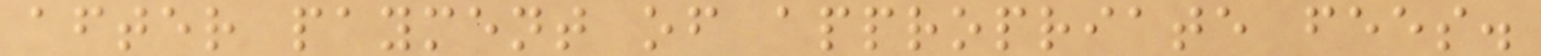after payment of appropriate fees.
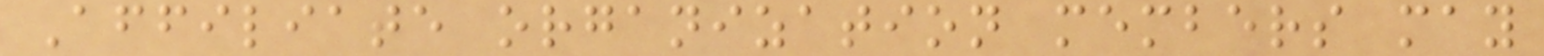Affiliate organization members may
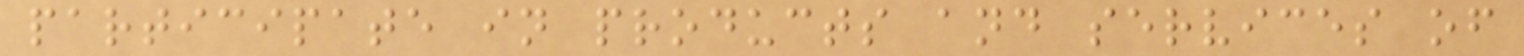participate in products and services of
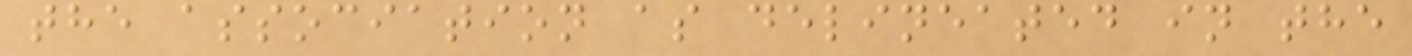the association as delineated in the
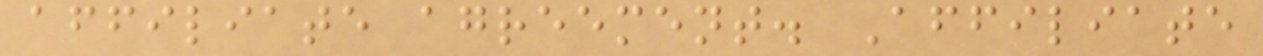affiliate agreement. Affiliate
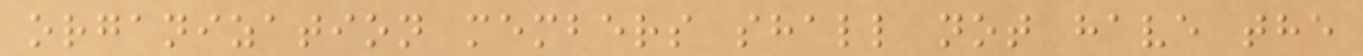organization members shall not have the
